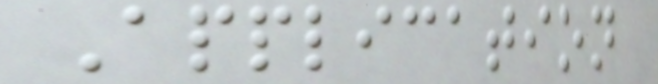Application
